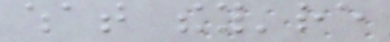what they're
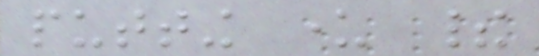putting under their
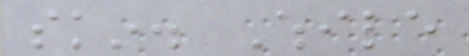skin. While
